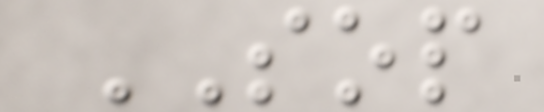SOP
